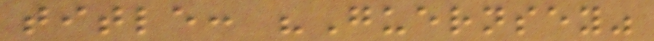title: "Guernsey"
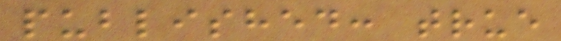published: true
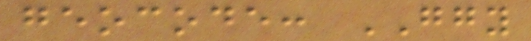geocode: GGY
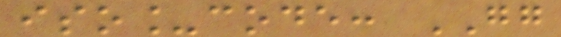iso_code: GG
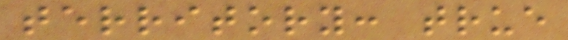territory: true
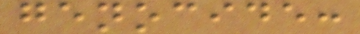genocide:
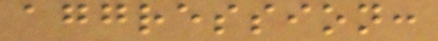aggression:
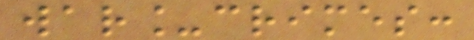war_crimes:
